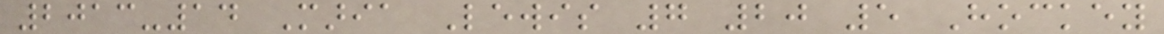2013-14 Maria Lewis 7 20 5 Hockey
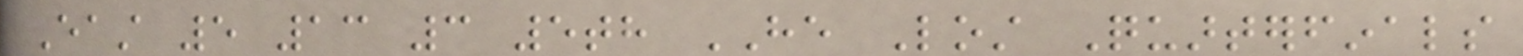East 5 13 3 5th HE Lost Quarterfinals
